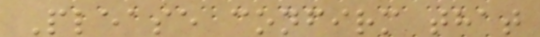Please confirm that
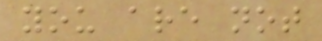you are not
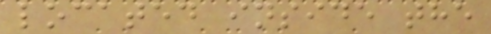located inside the
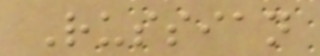Russian
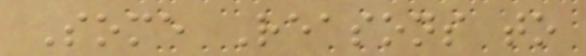Some Reasons to
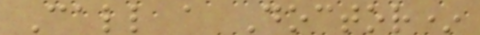Call a Doctor*
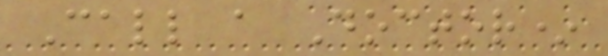Call a Doctor*
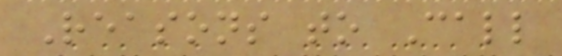Reasons to Call
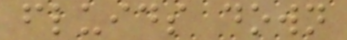fluids down
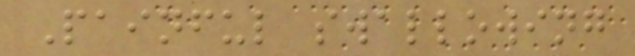Painful swallowing
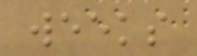weeks
